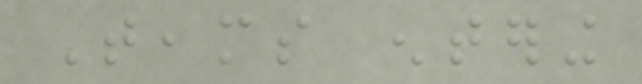Teams entering
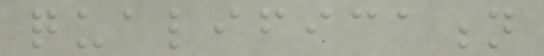qualification
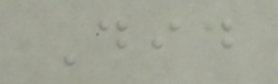Did
